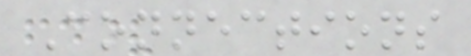Connections
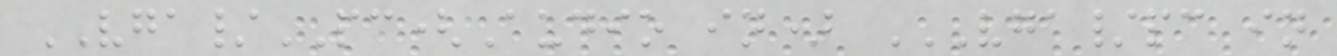VGA/PC(Audio in) VGA/PC IN
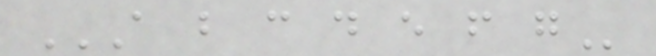A B C D E F G
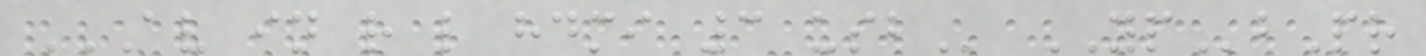AV IN R L HDMI 3 USB YPbPr
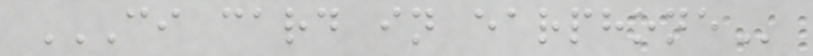CI CARD IN EARPHONE
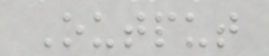Output
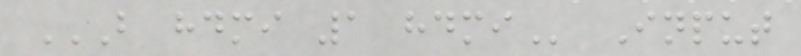B HDMI 1 HDMI Input
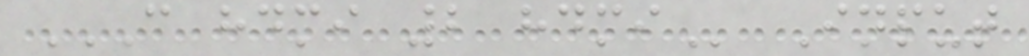C HDMI 2 HDMI Input
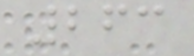263
